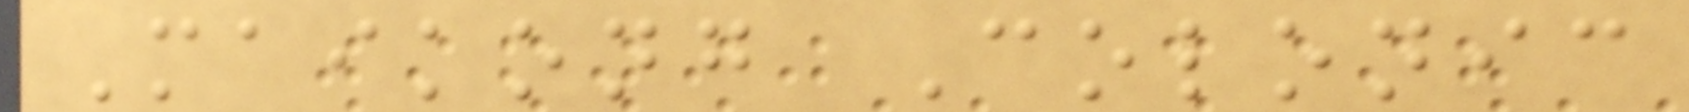Maikong Colonic
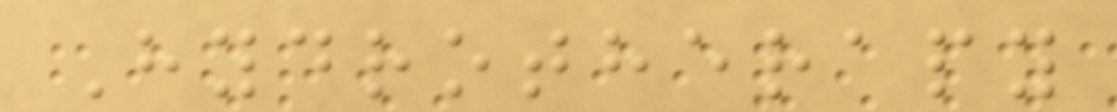Hydrotherapy
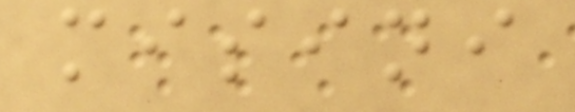misini
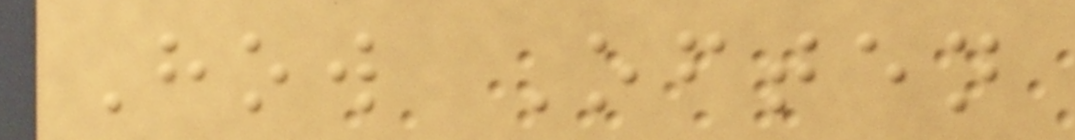How Often
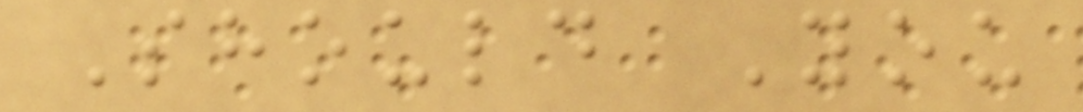Should You
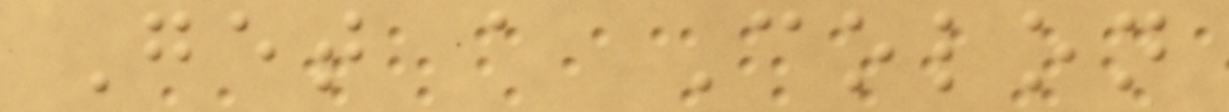Get a Colon
